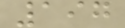197
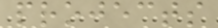projects
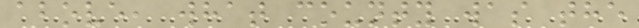above, what county was the
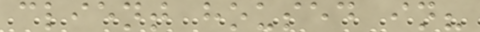client housed in?
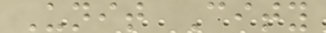Unit City
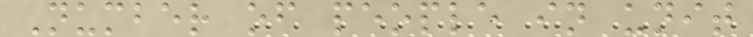Number of people in unit
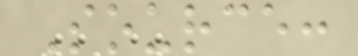Source:
